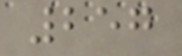257
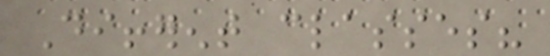Different classes?
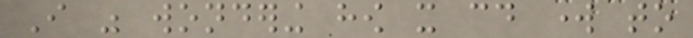I was wondering how it could work to
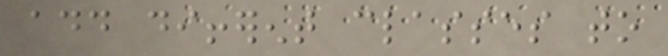add different classes to
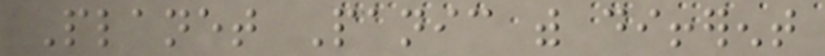Planet Panic with different
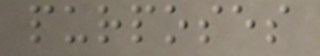purposes
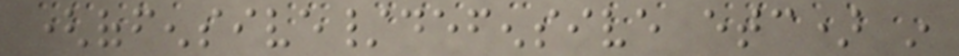(offensive/defensive etc) in
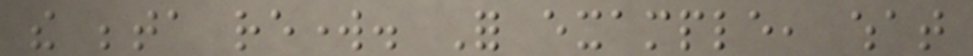the beta rework. For example, what
